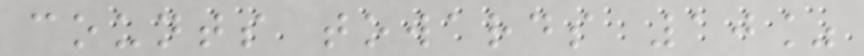counts towards 10%
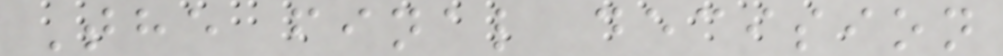The final decision
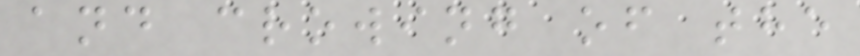and crowing of the
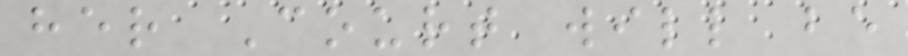her Court will be
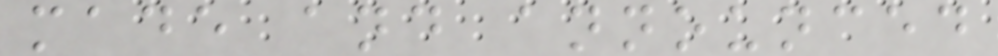made and announced
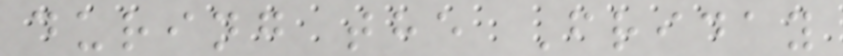during the Friday
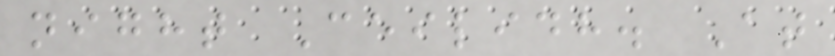night Ceilidh. At
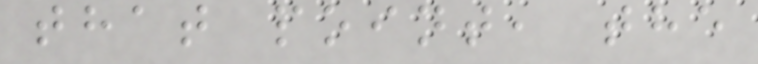that point, the
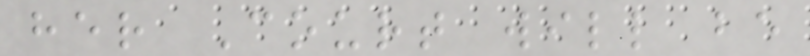her Court will be
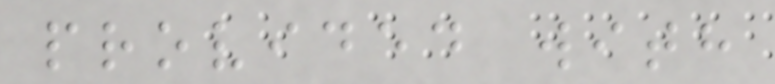provided with
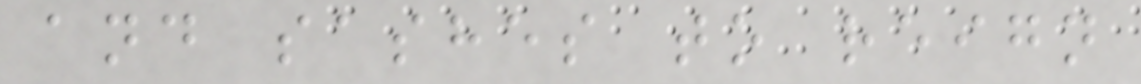and sashes to reign
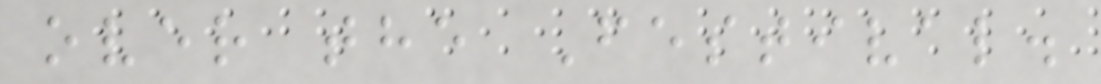over the Festival.
